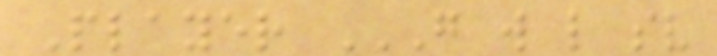Player G W L SV
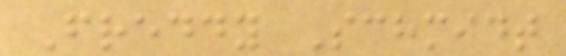Freddy Schmidt
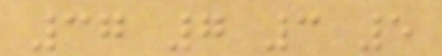37 7 3 5
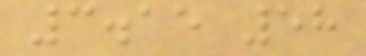3.15 58
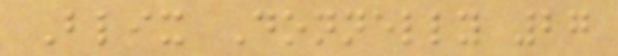Blix Donnelly 27
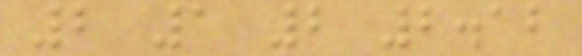2 1 2 2.12
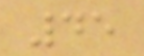45
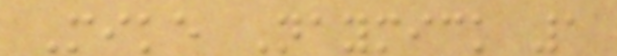Mike Naymick 1
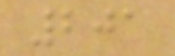201
